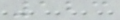123
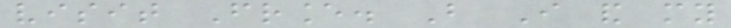visit France. But I and my
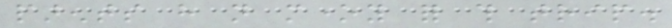parents have not money for this trip.
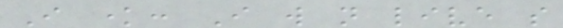I know: I will not live so
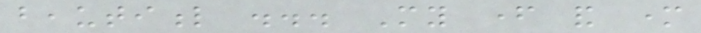beautiful ... My father and mother
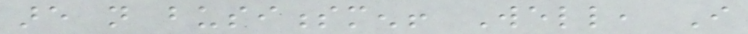are not businessmen! Well, I
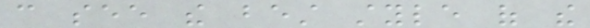can see the best style of the
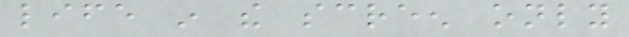life in the screen only
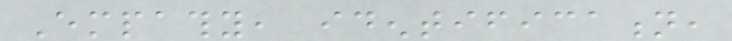Empathy, identification,
